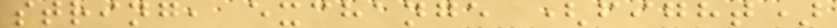string, exchange (fight)
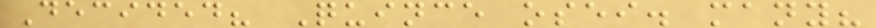Decided? Quince osei. many?
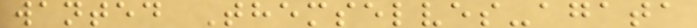wanted Themselves-agata
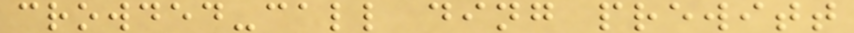crowded-call ding prewitt
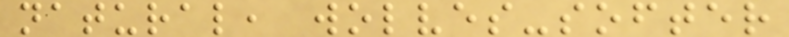natural, wolves-softer
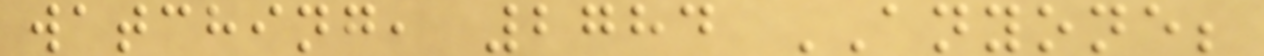watching, 2784 ANYONE;
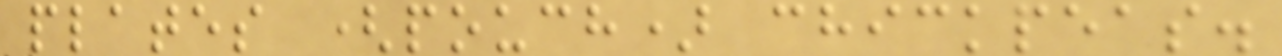plates (pouch) chickpeas.
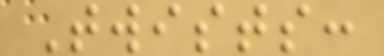Twists:
